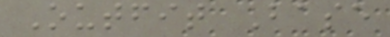Outfit Base
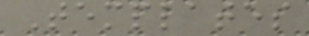Templates
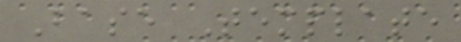Base Template
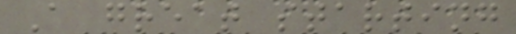A great starting
